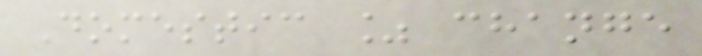Domestic % change
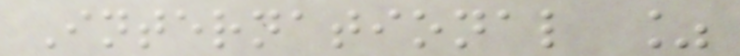International %
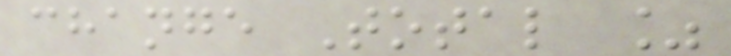change Total %
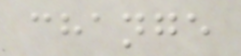change
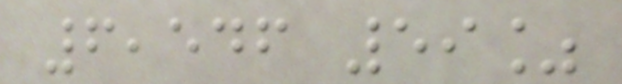6,546 59%
